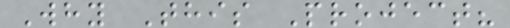Why This Project?
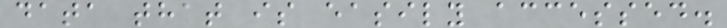data that is easily accessed.
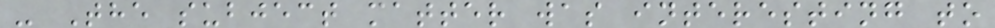- The subject matter was interesting to
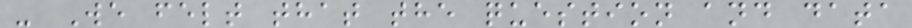- We felt that the question and data
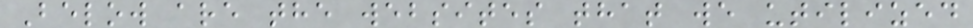Below are the websites that we utilized
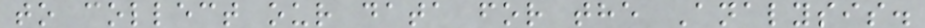to collect our data for the Analysis.
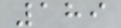189
